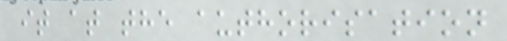it at the authorisation
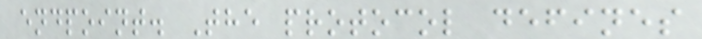endpoint. The protocol defines
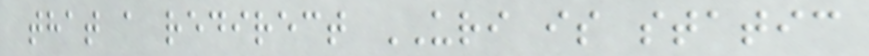that a redirect URI is static
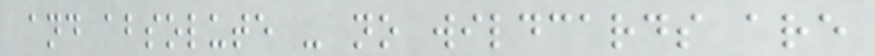and absolute - no wildcards are
